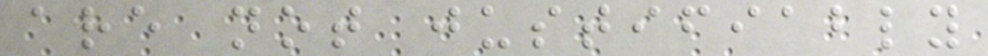are not justifiably
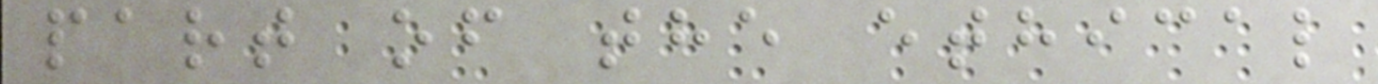part of the ethical
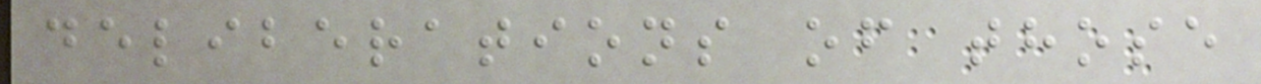deliberations of those
